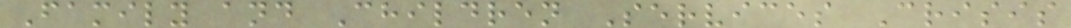Family and Children Services Crisis
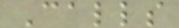Calls
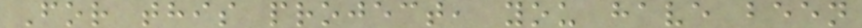For this project, you have been
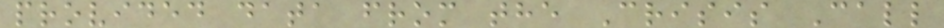provided data from the Crisis Call
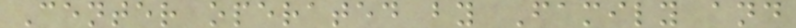Center operated by Family and
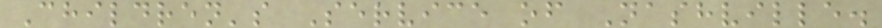Children's Service of Nashville.
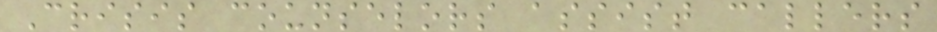Crisis counselors assist callers
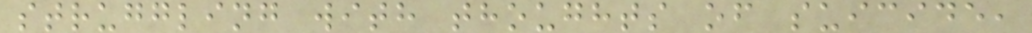struggling with thoughts of suicide,
